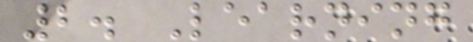2. Learning
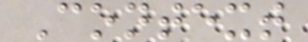Context
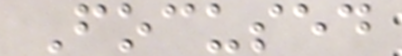Focused
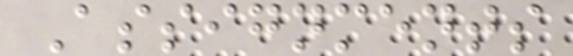Assignments
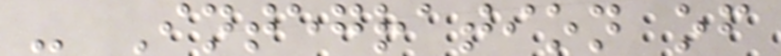- Integration of
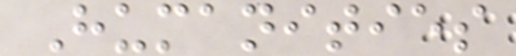Humanities
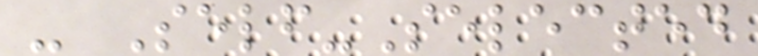- Self-Selected
